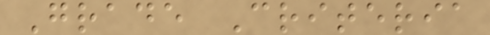Grade Criteria
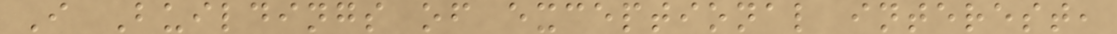I Buildings of exceptional interest,
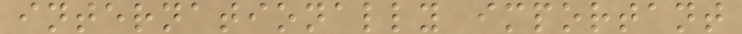internationally important
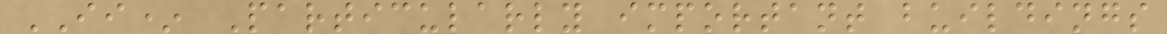II* Particularly important buildings
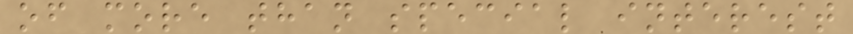of more than special interest
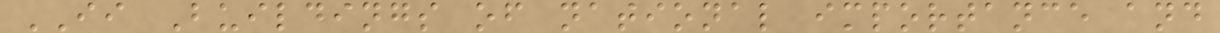II Buildings of national importance and
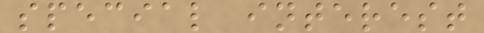special interest
